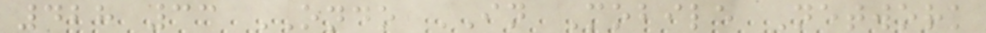428 33 ONDO IN Mobile Network
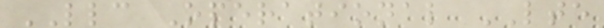LLC Operational LTE
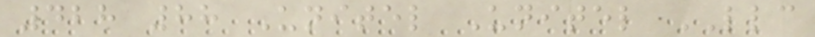428 88 Unitel Unitel LLC
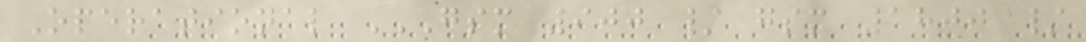Operational GSM 900 / GSM 1800 /
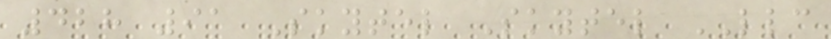428 91 Skytel Skytel LLC
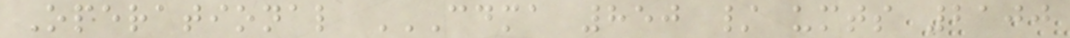Operational CDMA 850 / UMTS 2100
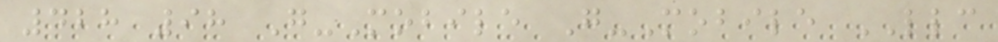428 98 G-Mobile G-Mobile LLC
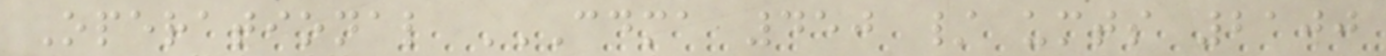Operational CDMA 450 / UMTS 2100
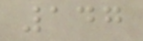147
